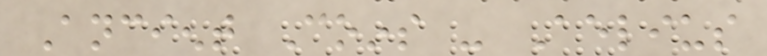Ancient Coins - Aelius
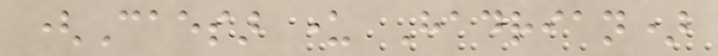(Caesar under Hadrian)
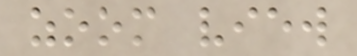zoom view
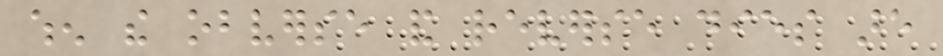when the obverse and reverse dies are
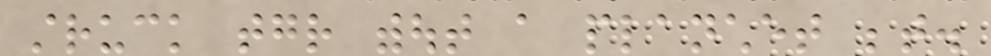struck together without a planchet between.
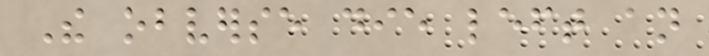The obverse die left an
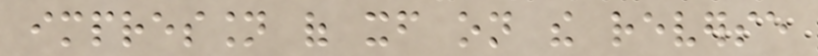impression of itself on the reverse
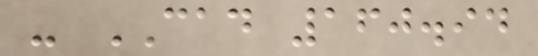- CAD 160.94
